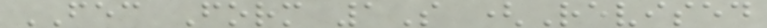FEC Form 1S (Revised
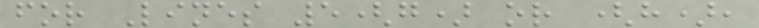for Lines 5(g) or (h),
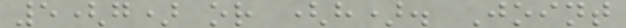5(g) or (h). Joint
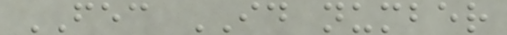FEC ID number
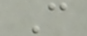C
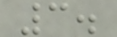3.
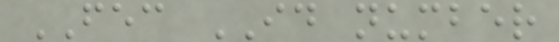FEC ID number
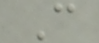C
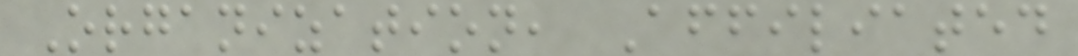Organization, Affiliated
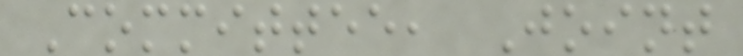Committee, Joint
